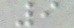9
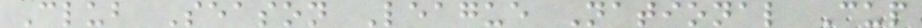Club Season League National Cup
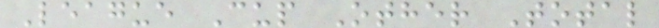League Cup Other Total
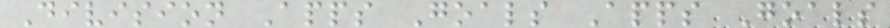Division Apps Goals Apps Goals
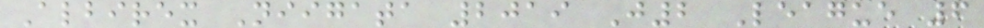Albirex Niigata 2019 J2 League 6
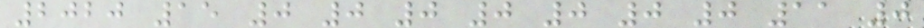2020 15 0 0 0 0 0 0 0 11 0
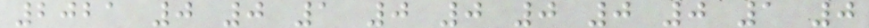2021 0 0 1 0 0 0 0 0 1 0
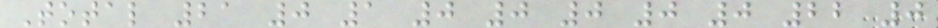Total 21 0 1 0 0 0 0 0 22 0
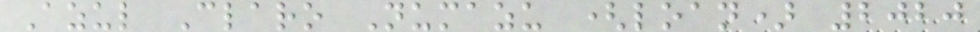Azul Claro Numazu (loan) 2020
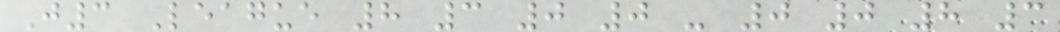J3 League 8 3 0 0 - 0 0 8 3
